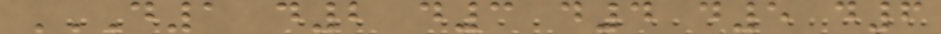D1 D2 D3 D4 D5 D6
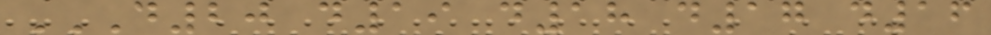D20 D19 D18 D17 D16
